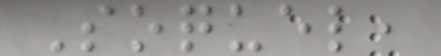Soquel,
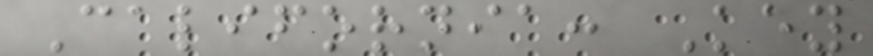California: Key
